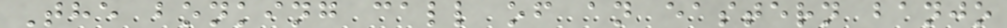The bonking call of an eastern banjo
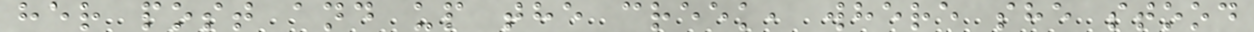her post and up the creek, where she stood
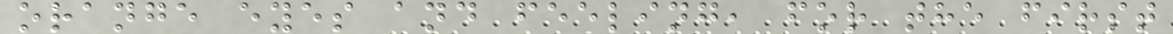orange eyes and feeling, for the first
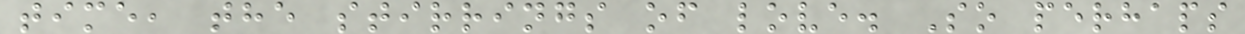time, the stirrings of love. So perhaps
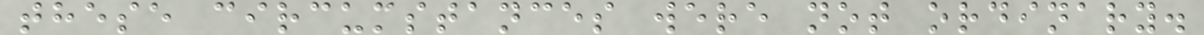these circumstances were not ordinary.
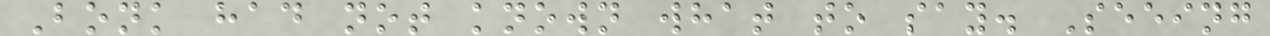Bonk had not known what to say. Seeing
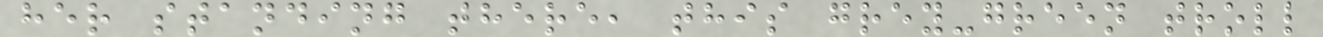her standing there, this grey-green troll
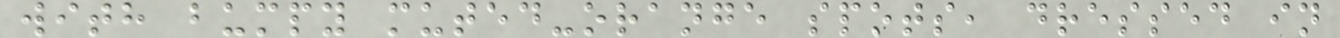with bumpy muted-orange spots, dressed in
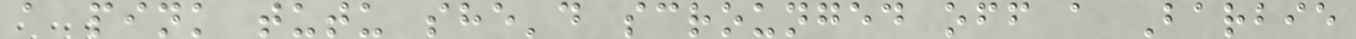a pink tutu she'd scrounged off a Barbie
